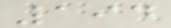194
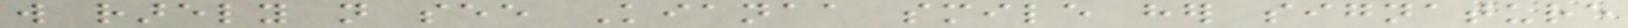will rarely not see Kianaa smile her signature
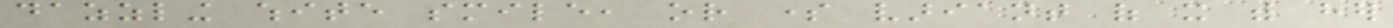dazzling white smile, or some variant of it with her
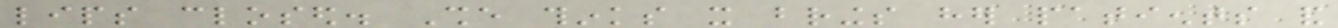lips closed. She thinks it brings her patients and
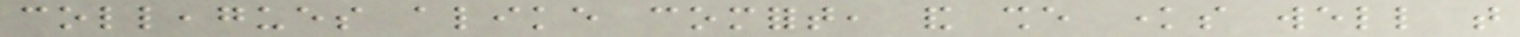colleagues alike comfort, and she knows well that
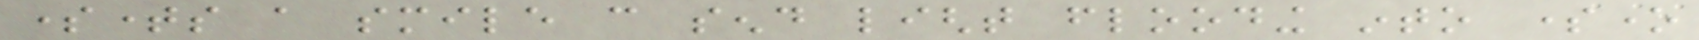sometimes a smile can send light flooding into someone
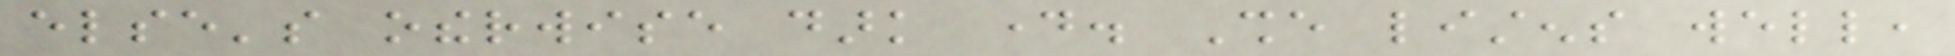else's otherwise dark day. She listens well,
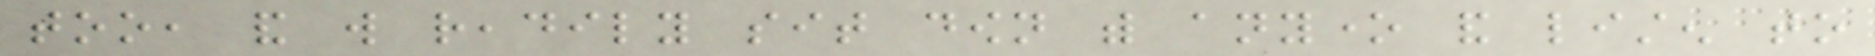too, and will readily sit down with anyone and listen to
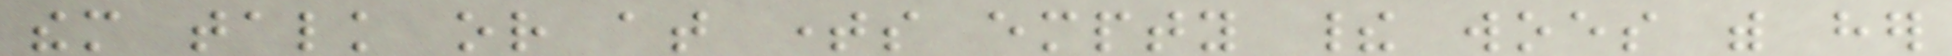them talk or at times empty their woes with her
